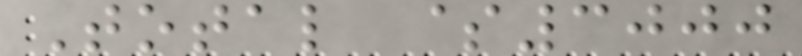Total $3000
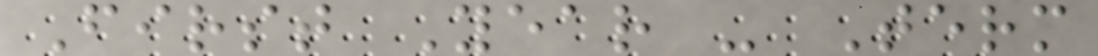First Year - Term
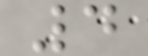4
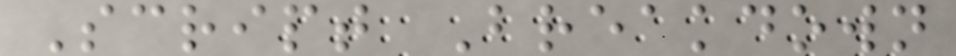Script Breakdown
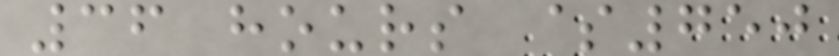36 hours $750
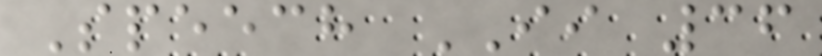Speech II 36
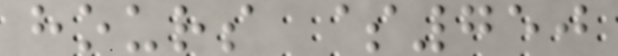hours $750
